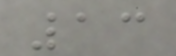13
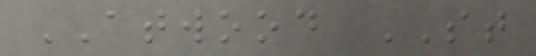ATWOOD ST
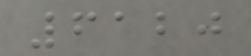6120
